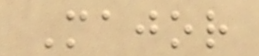Major
